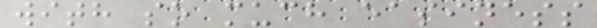with so much easiness
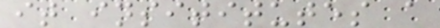it insititutes a
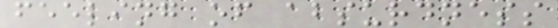feeling of absurdness
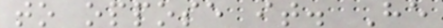to oppose it. He
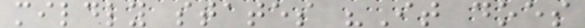mildly states "It does
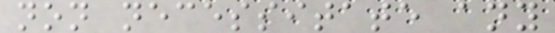non necessitate any
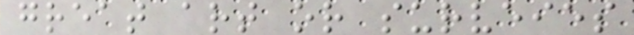great art or surveies
